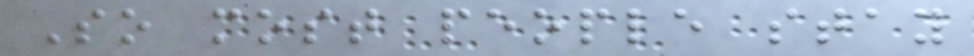So most people stay
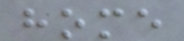home
